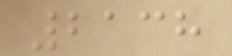2138
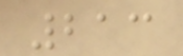213
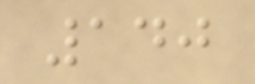140
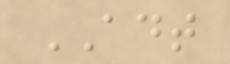ADT
